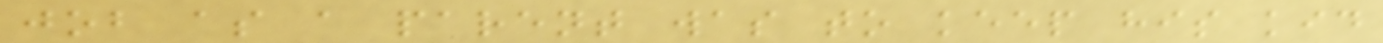job as a parent was to keep his kid
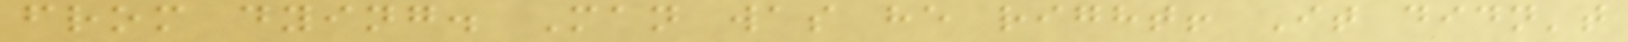from dying. Man was he right! It didn't
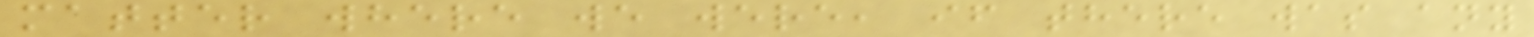matter where we were, if there was any
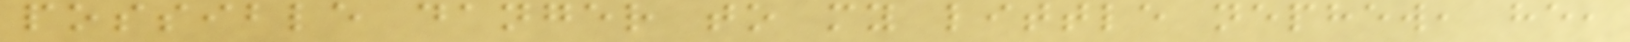possible danger to my little nephew, he,
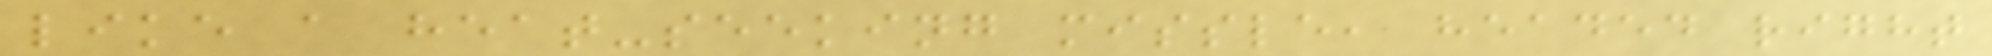like a heat-seeking missle, headed right
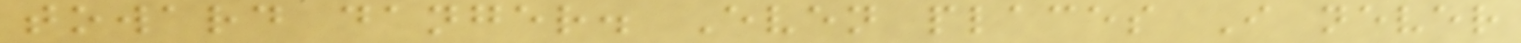toward danger. Even places I never
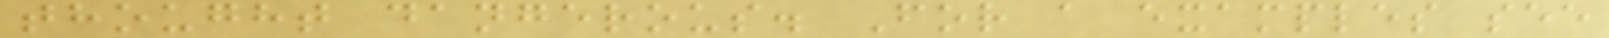thought dangerous. For a examples see
